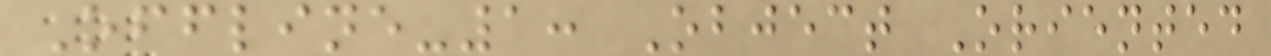Offline-1: Object Oriented
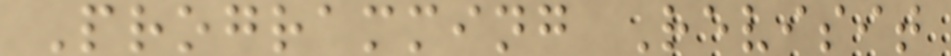Programming Revisit
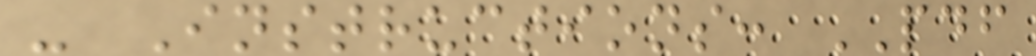- Instructions: PDF
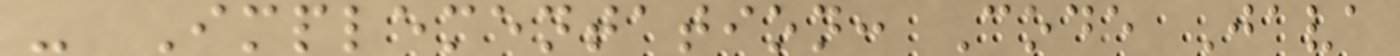- Implementation: Code Java
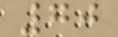70
